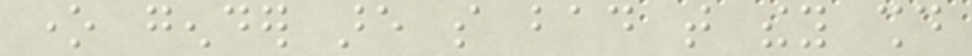one gender are so bad that they should
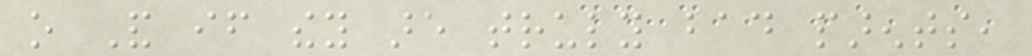o And if they are truly bad parents,
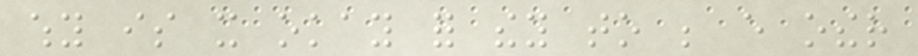why is it okay for they to be every other
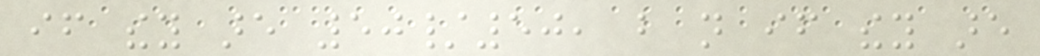if they are 50/50, but not if they are
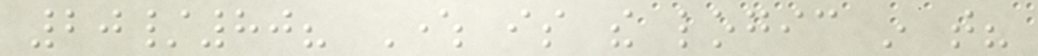20/80? Where is the logic in that?
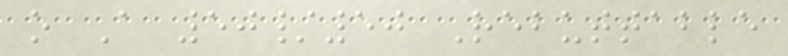o A 50/50 Rebuttable
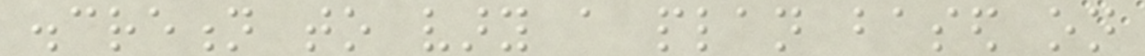discretion to vary a plan based on
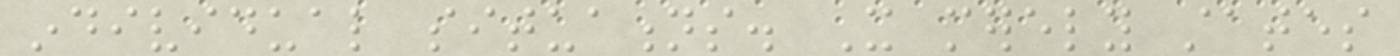individual situations. It merely states
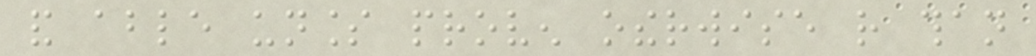and able unless proven otherwise rather than
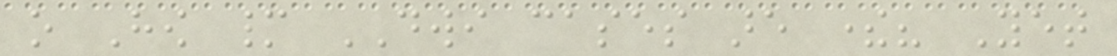o How many DWI cases are there? Yet
